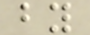by
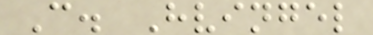C. Hvingel
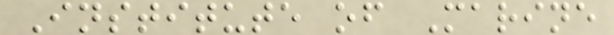Institute of Marine
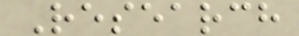Research
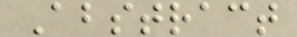Abstract
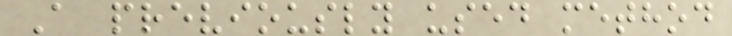A previously used method
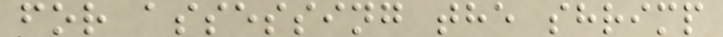for assessing the shrimp
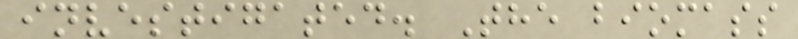investigated. The biomass
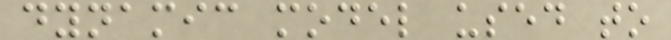dynamic model used to
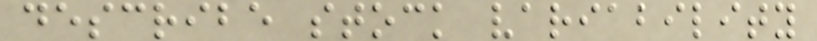describe stock variability
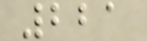221
